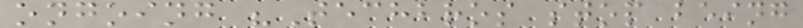ongoing "Techbros stop being
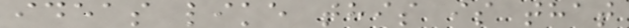ideas like this is that
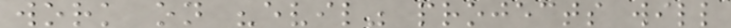work on "evil" projects will
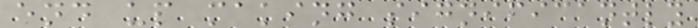end up making significantly
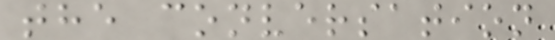the conversation
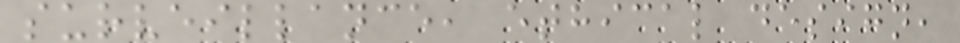surveillance, ethical design,
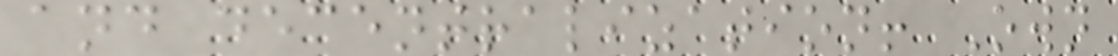and decentralization! Own
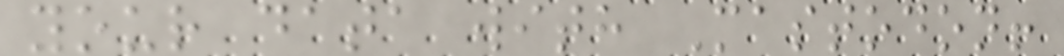your data with Mastodon!
